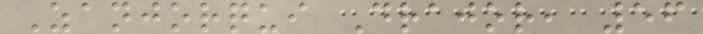Zanjorqui Drajor, 56
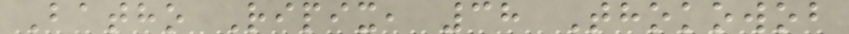Batho Ripix, 38 Thokowob
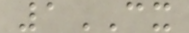1CX
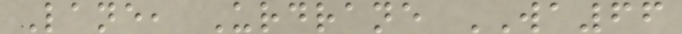Lane, Urdrane WA66
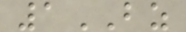1BZ
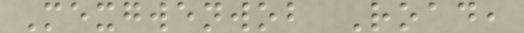Mexgwenwob Road,
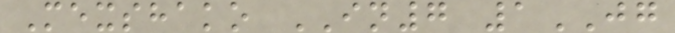Mexshako IN7 1JG
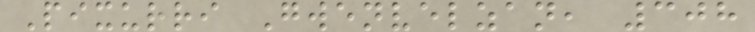Pixurri Gwenvelzan, 308
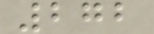272
